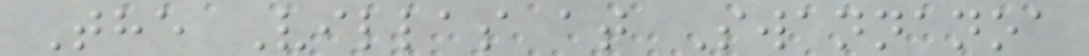The Villas at Swannanoa
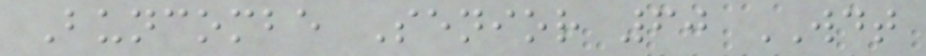Buncombe Senior 60 WDT
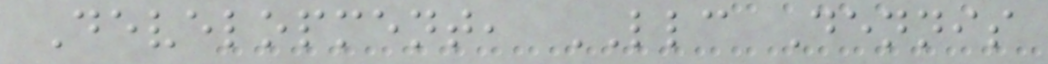Development, LLC Dennis
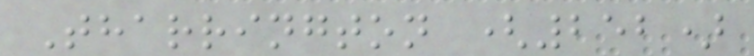Tharrington (252)
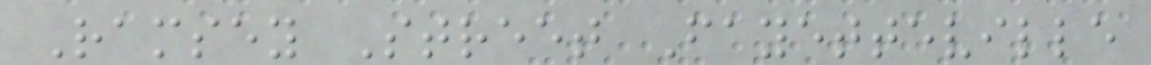Ramsey Street Fayetteville
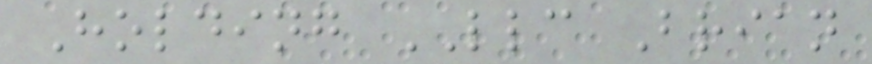Holding LLC Brian
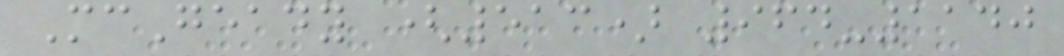McGeady (513) 964-1140
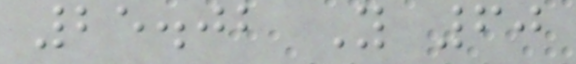25.02 Y 60
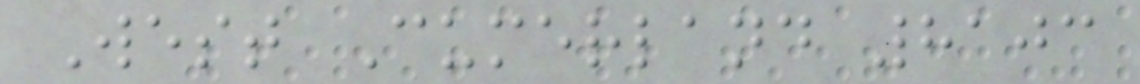West Cumerland 8103
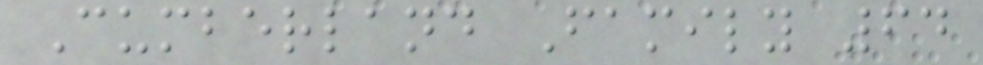Cumberland Family 64
